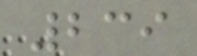239
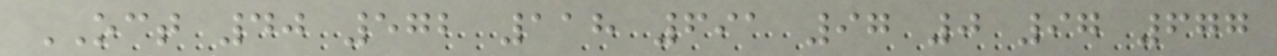OCT 40 572 118 691 97 0 97 677
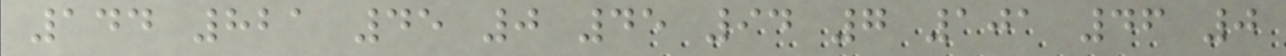144 821 45 0 45 94 7 101 46 0
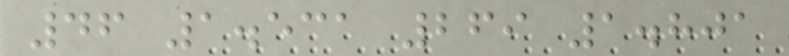46 1.531 269 1.801
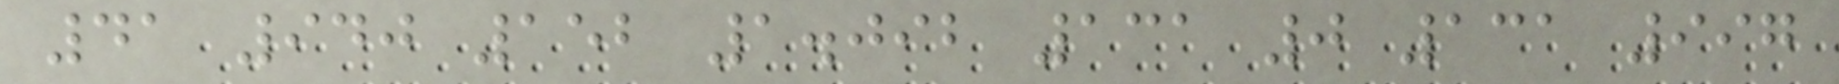41 940 152 1.092 131 0 131 997
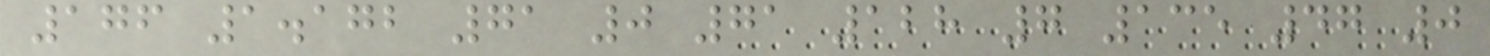176 1.172 71 0 71 128 7 135 47 0
